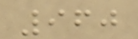960
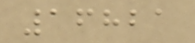16821
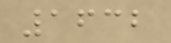1632
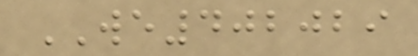WE402029
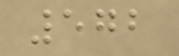572
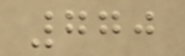770
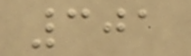301
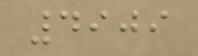4909
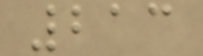213
